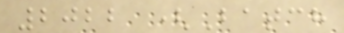2022 (Batch
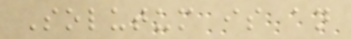Solutum is an
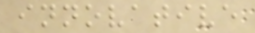innovative
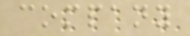company
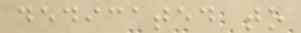dedicated to
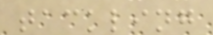tackling
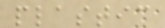plastic
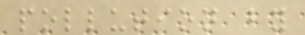pollution by
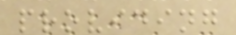providing
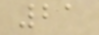21
